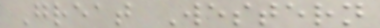Great Western
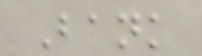Bank
